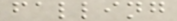falling
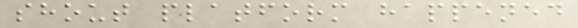shout platform happened
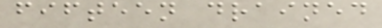fifteen drained
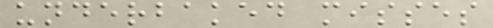underbaked misses
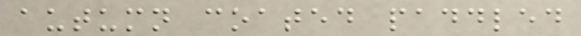autumn coated paddled
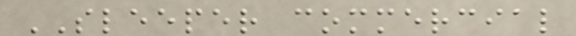SLEEPER commercial
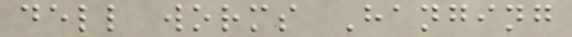dell worms Hanging
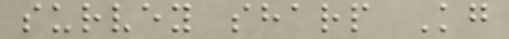survey sharp Kg
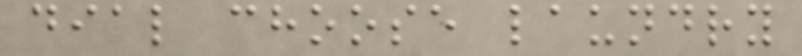dial choose laundry
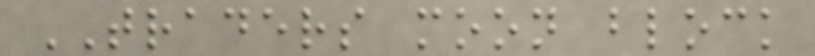TRADERS moon block
